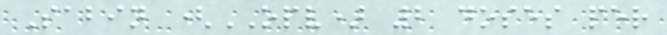Sabin (OPV) 2 doses per
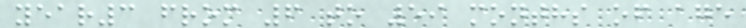year3 from 6 to 59 months of age
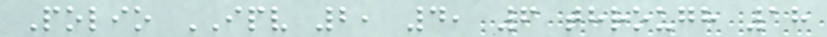Polio IPV 2, 4, 6 through 18
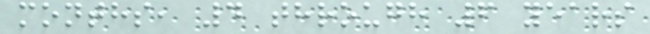months, 4 through 6 years
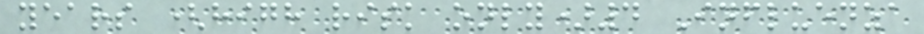years (high risk only)4 Influenza
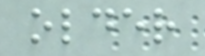older
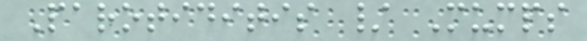Parotiditis / Mumps
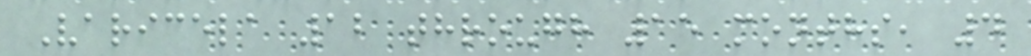Varicela 12 through 15 months, 4
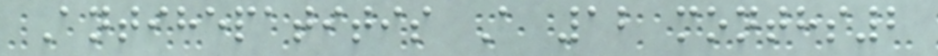Antihepatitis A 12 months2
